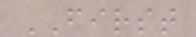FIRST
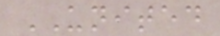UNITED
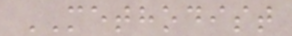METHODIST
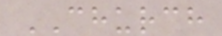CHURCH
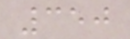350
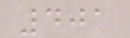401
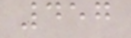457
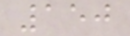150
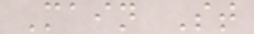Main St
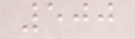500
